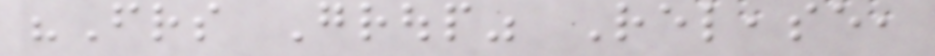"Friends Group" Release,
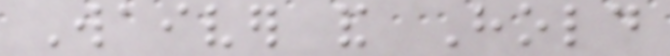Waiver and Hold
